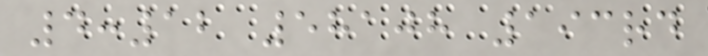4:12 58108 193rd
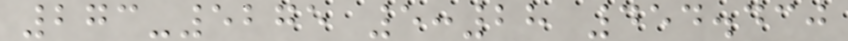273-5275 5:28 454.430
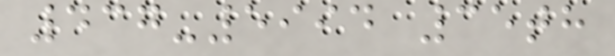437-5994 35th
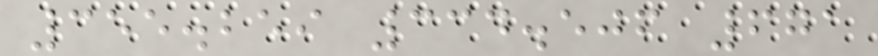355.259 334.506 671
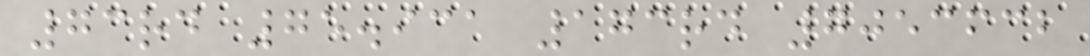73rd 75.931 173rd 7053632
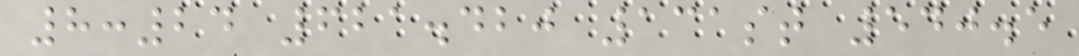8:24 621.420 131st 540.5
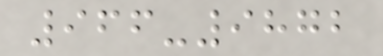966-9872
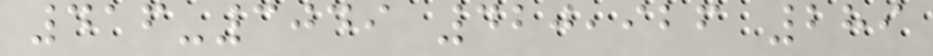416-3049 420,926 289
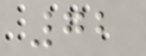72
